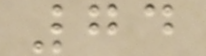74
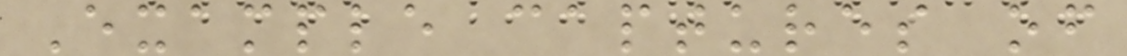Example captures of
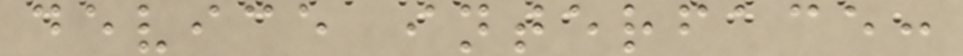device interface:
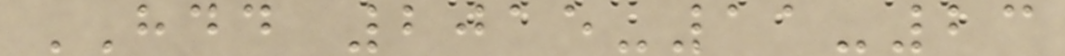HDD 2015-11-23
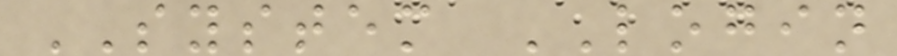SYSTEM LOGIN
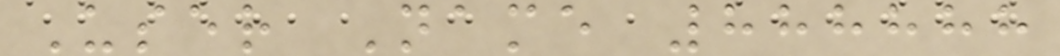User Name 888888
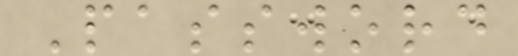Password
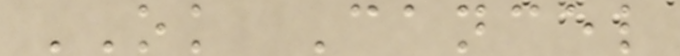OK Cancel
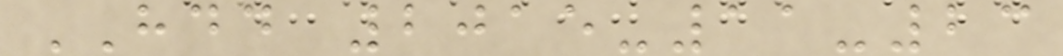HDD 2015-11-23
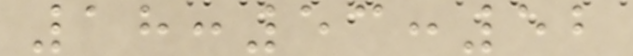18:53:52
